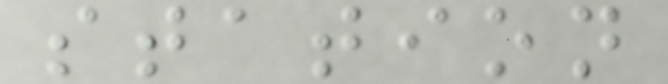station
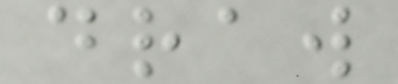draw
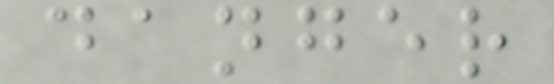danger
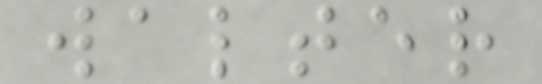walter
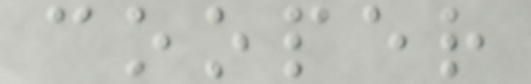cooper
